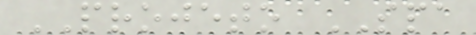PROJETO SPA
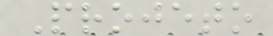Projeto
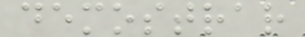demostrar
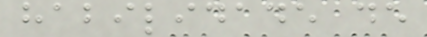habilidade de
